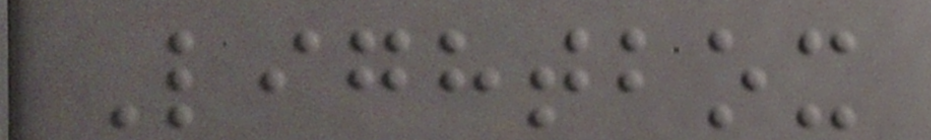Lightbox
